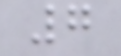7
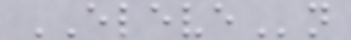ELEVEn
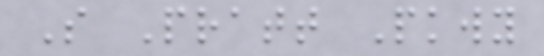S Pratt Pkwy
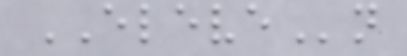ELEVEn
